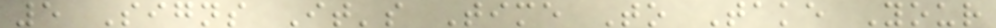5 Signs It's Time To Take Your
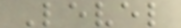Level
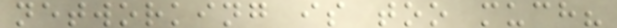networking is too much?
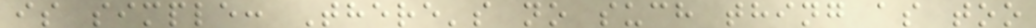is simple: There's no such thing as too
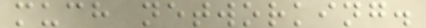much networking.
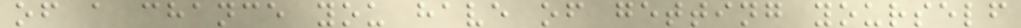of a chance you have of getting yourself
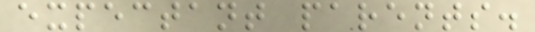expectant parents.
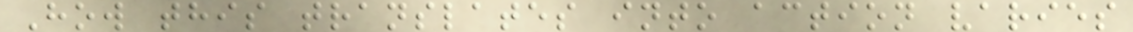How this translates into action varies
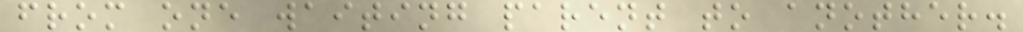from one waiting parent to another.
